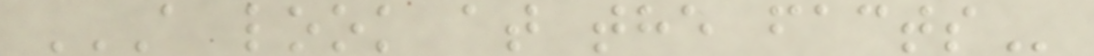A LOOK AT THE FACTS
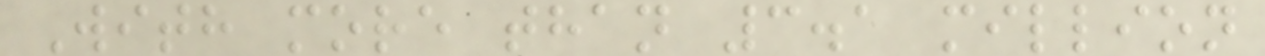With more than 3.1 million
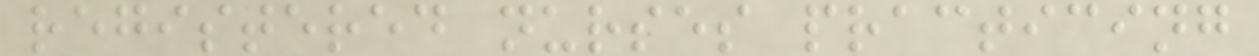registered nurses practicing
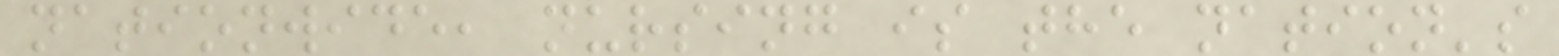nationwide, nursing is the nation's
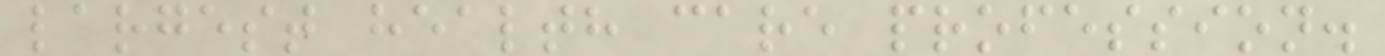largest health care profession.
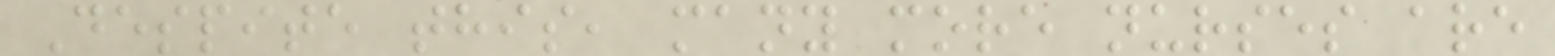Despite this, many more nurses are
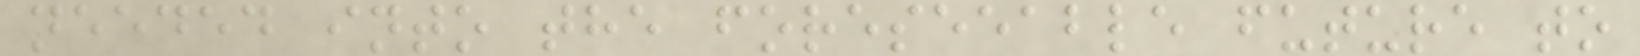needed into the foreseeable future to
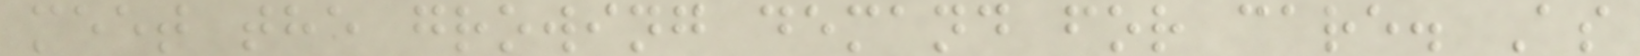meet the growing demand for care. As
